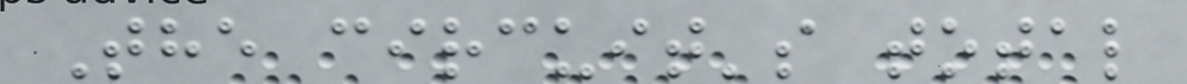The circuit's total
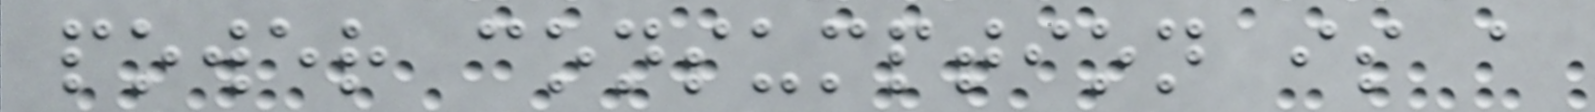power consumption is a
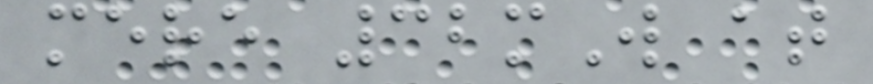mere 32mW at
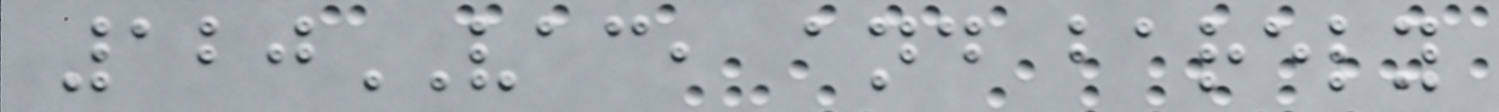120VAC, and barely
